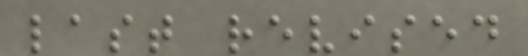last revised
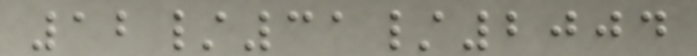12/31/2004
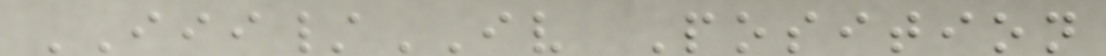III/IV Position
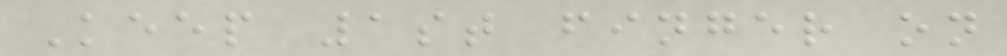Keep 1st finger on
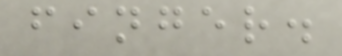finger.
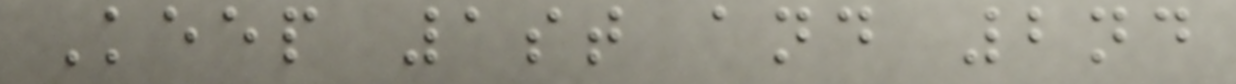Keep 1st and 2nd
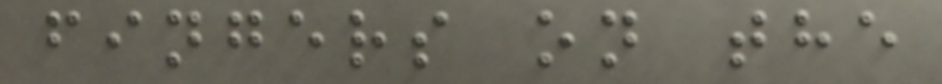fingers on the
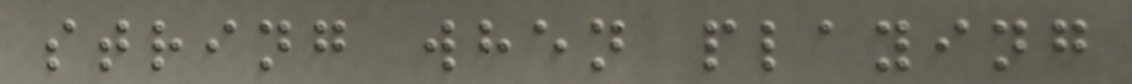string when playing
